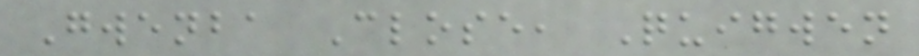Gwenba Close, Quigwen
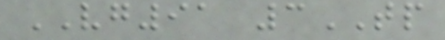VG91 3TP
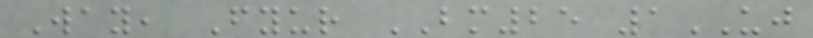Way, Fyur BM25 1UJ
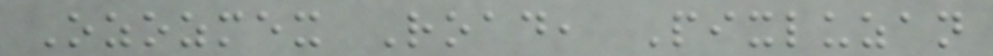Ozozmex Road, Pixluzan
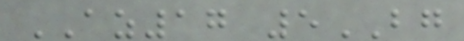AZ17 5BG
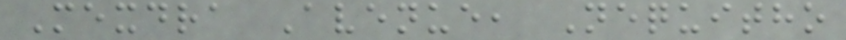Mexdra Avenue, Nequitho
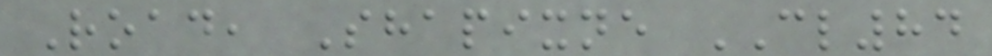Road, Shapixne CL84
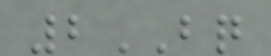2BQ
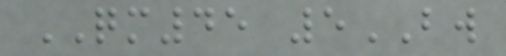QM45 5BW
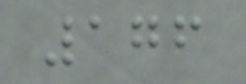176
